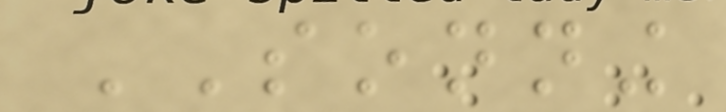SONNING
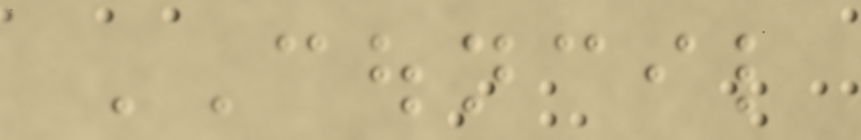COUNCIL
